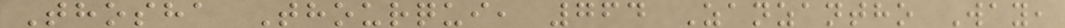Thosha Thourqui, 764 Zanzantho Way,
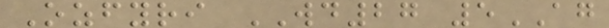Ozfyri WD27 5AG
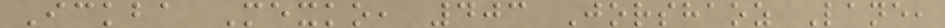Ickba Mexko, 403 Jorshaoz Lane,
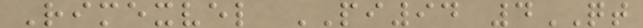Rimexvel PI94 4QT
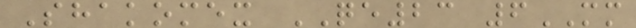Shakomex QE23 6MM
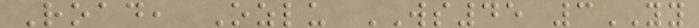Road, Ozlu WS45 3YY
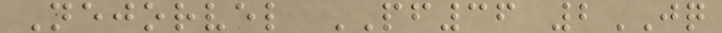Nejorvel PF36 2JQ
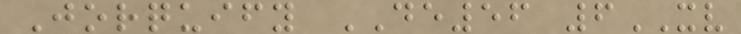Jorquify DE56 6XV
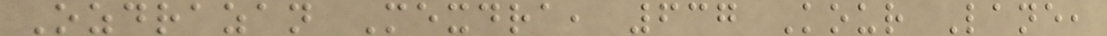Ozdrazan Mexdra, 637 Kour Lane,
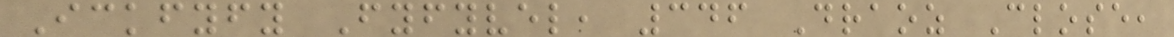Ickfyfy Fyfyvel, 346 Draoz Close,
